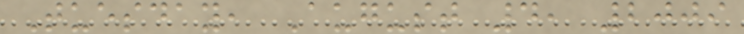Tuesday, August 4, 2009
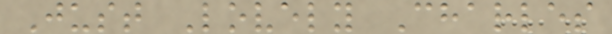Just Lovely Charles
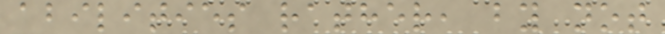abilities rather, by not
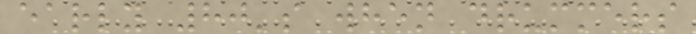early 80's when drummers
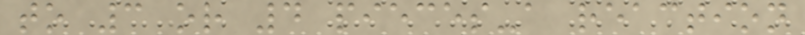to 3 or 4 pieces-a reaction
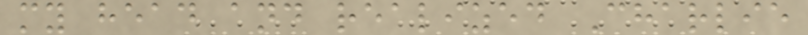my head and realized Charlie
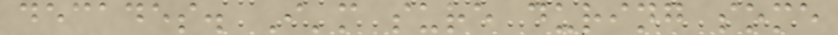decades. I'm sure during some
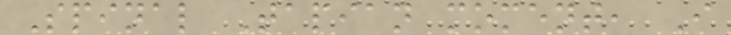Spinal Tapian moment, I
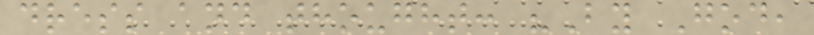dress and thought: "By God,
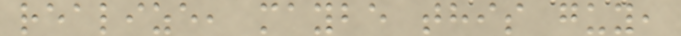realize, maybe this guy,
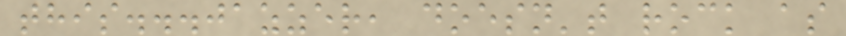this...jazzer, doesn't rock as
